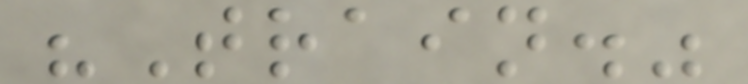"Train."
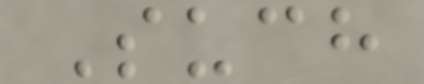Such
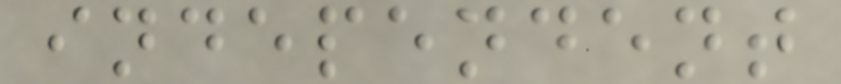independent
